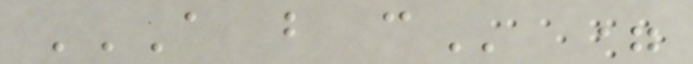A B C =
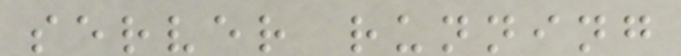server running
